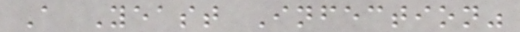A Yeast Infection"
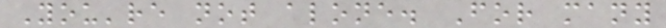You're not alone. For many
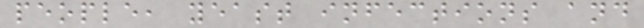people, yeast infections and
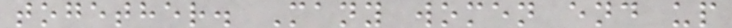together. Many women end up
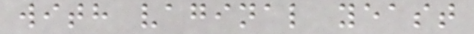with vaginal yeast
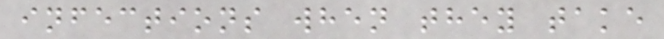infections when they take
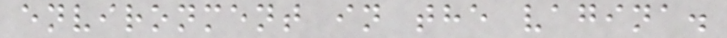environment in the vagina.
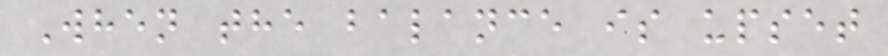When the balance is upset
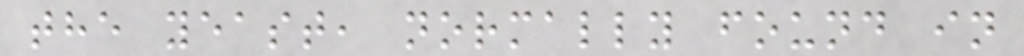the yeast, normally found in
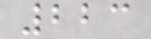223
